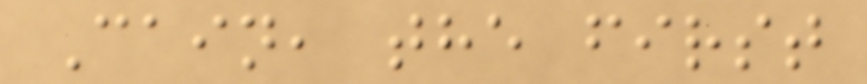Cain, the first
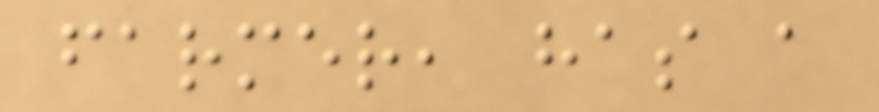farmer, has a
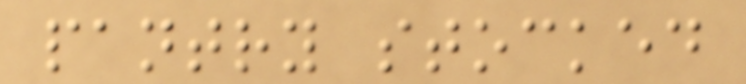pantry stocked
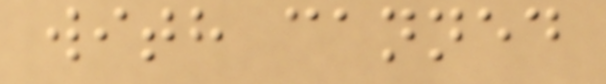with canned
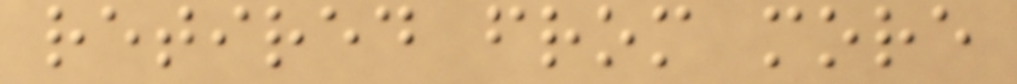retired from more
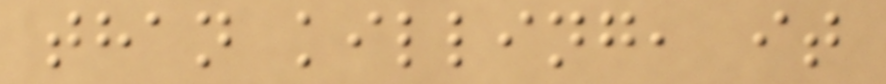than killing, it
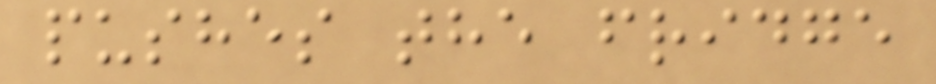pushes the fridge
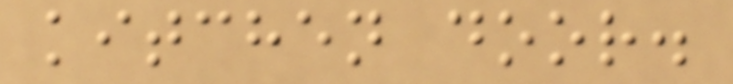kitchen door.
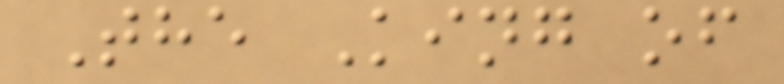The King of
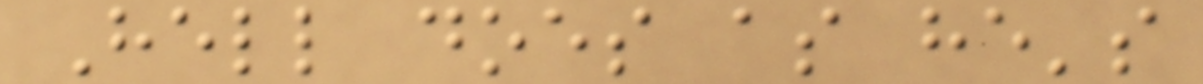Hell does as he's
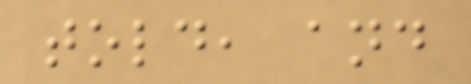told, and
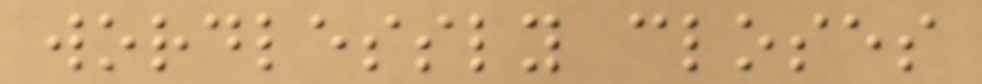wordlessly closes
